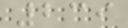239
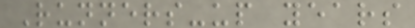Runners-up years
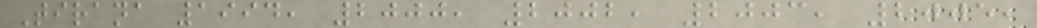Tirana 1994, 2000, 2002, 2003, 2005,
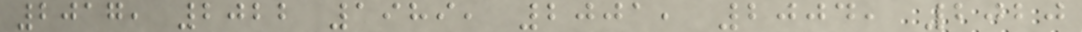2017, 2022 1989, 2001, 2004, 2020
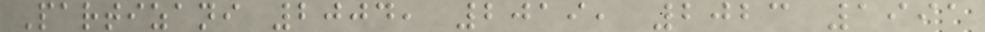Partizani 2004, 2019, 2023 1991
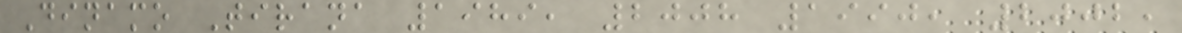Dinamo Tirana 1989, 2008 1990, 2002,
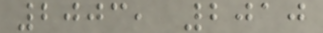2003, 2010
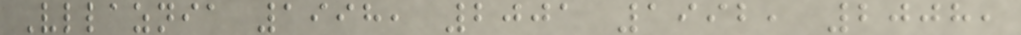Vllaznia 1998, 2001 1992, 2008,
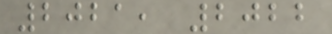2021, 2022
